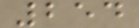254
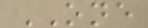ONE
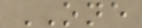ONE
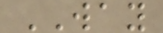WAY
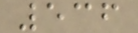536
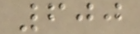600
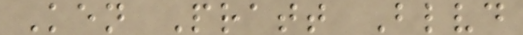Ken Pratt Blvd
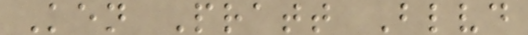Ken Pratt Blvd
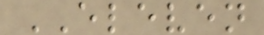ELEVEN
